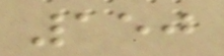150
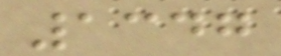1347
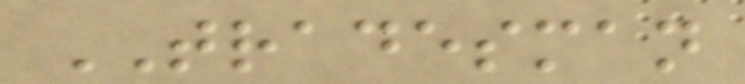TRADESMAN
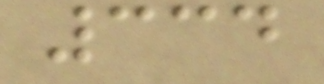334
